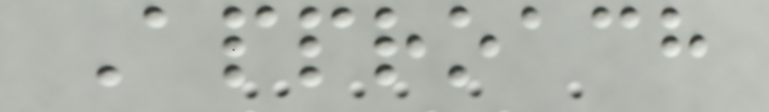Approach
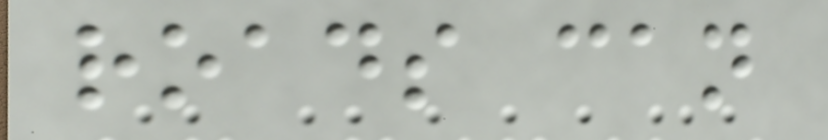roads can
